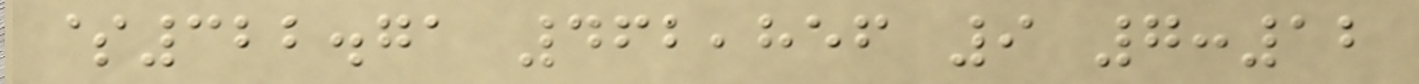$322.71 462,856 9 7:12
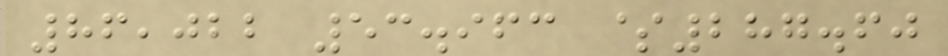86,022 53.963 $287.60
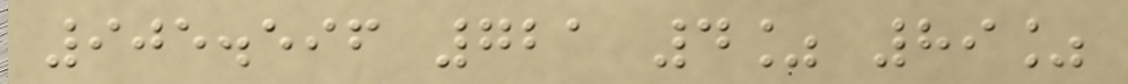905.596 721 4% 89%
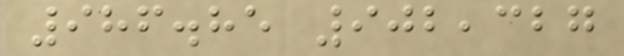986.85 902,327
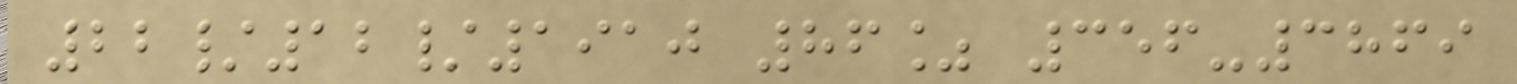22/12/1910 86% 356-3869
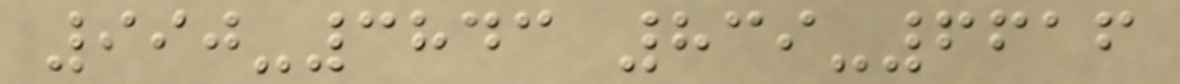990-3843 839-6616
